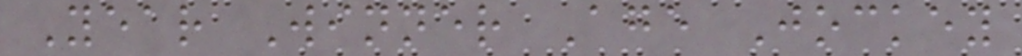Year Winner Age Jockey
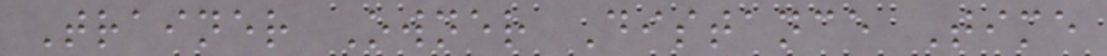Trainer Owner Distance Time
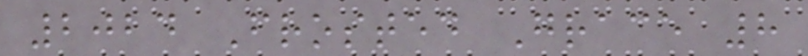2024 Frosted Grace 8
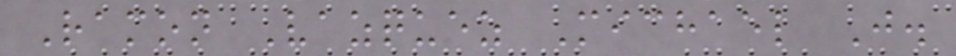Ramon Vazquez Michael J.
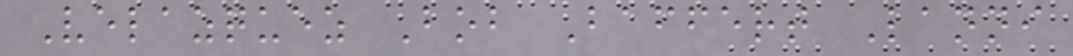Velazquez Bob Baffert Lanni
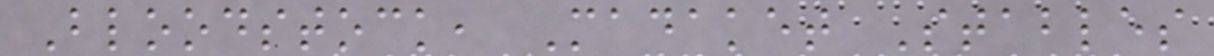Bloodstock, Madaket Stables
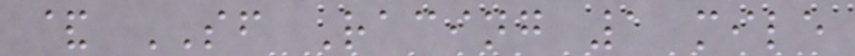& SF Racing 1 mile
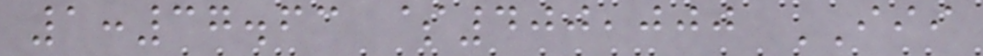1:37.63 $400,000 III
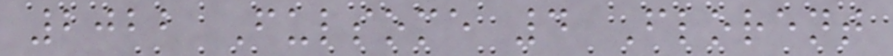2022 Fulsome 4 Florent
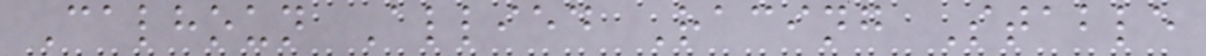Calhoun Allied Racing Stable
